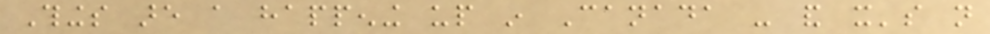Things are a happening up in Canada - and it's not
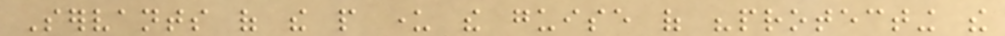Servants of the people under the guise of "protecting the
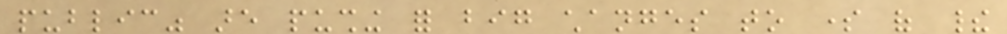public" are pushing for big changes to some of their
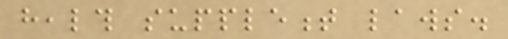health supplement laws.
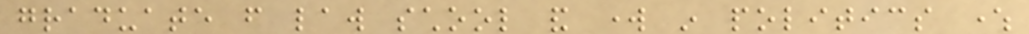graduate from law school and work in politics where
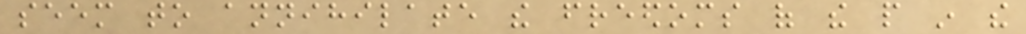seem to annihilate the freedoms of the people in the
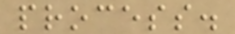process.
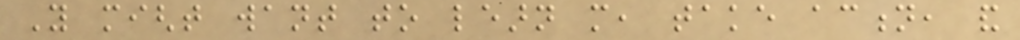You might want to learn more, take action, and
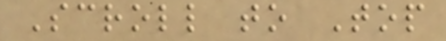Scroll to Top
